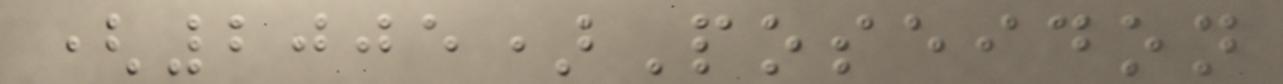(2005)Poseidon
